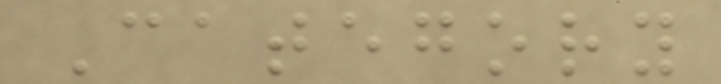Category
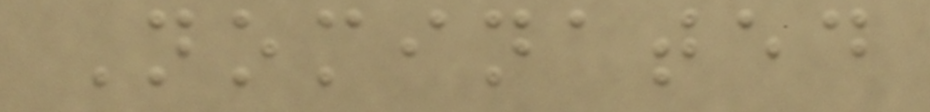Nominated
